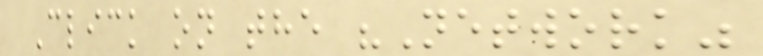Click on the "Network"
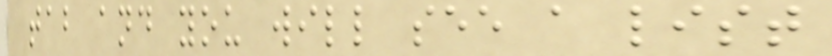tab and you will see a list
